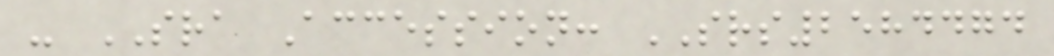- SRA Accession: SRS2584474
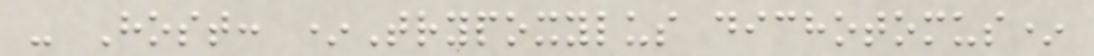- Host: *Trypoxylus dichotomus*
